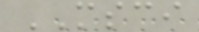MSCI
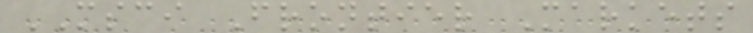MSCI Frontier Markets
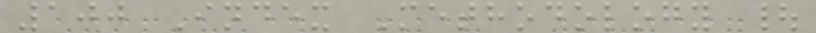100 Index Methodology |
